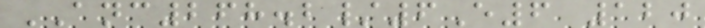ANC268.2/6E6 120
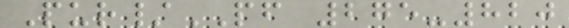Pur/PF 275-820
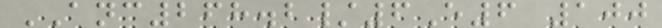ANC268.2/6E6 100
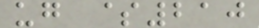ug $210
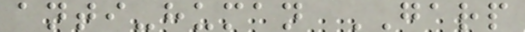anti-human GARP
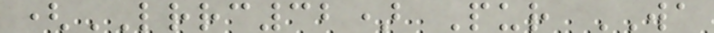(LRRC32) Pur WA
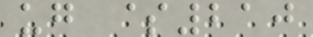ug $210
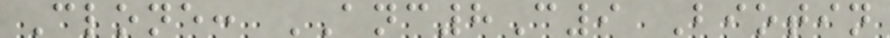Clone: ANC8C9 Biotin
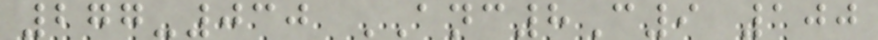277-030 ANC8C9 100
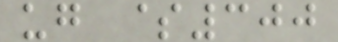ug $300
